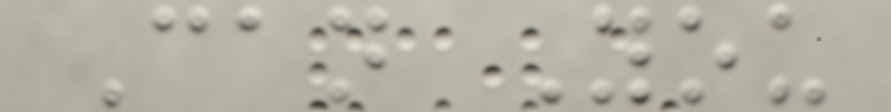Can You
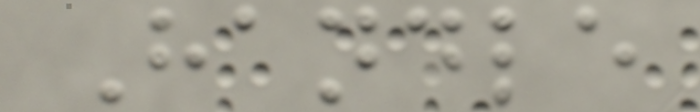Handle
